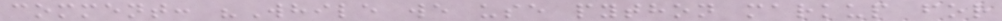comment: "While we use python markup for
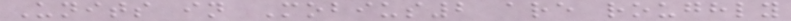Units in Mobius2 are roughly
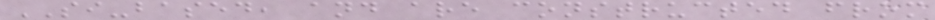SI-based, and are constructed from
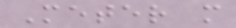Meter m
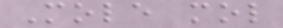Mole mol
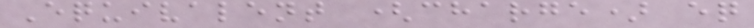Equivalent (charge) eq
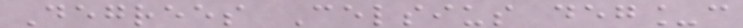Degrees Celsius deg_c
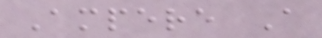Ampere A
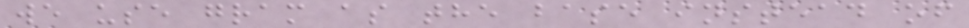we use gram as the base instead of
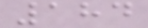184
